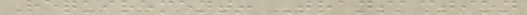Requirement: Transaction
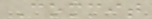Commit
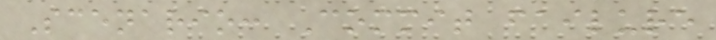Scenario: Commit failure
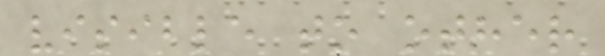visible to other
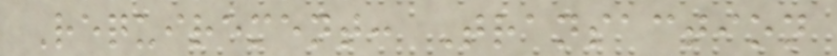Requirement: Transaction
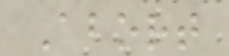Abort
